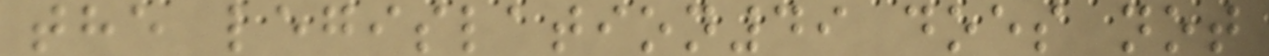the legislation49 does not
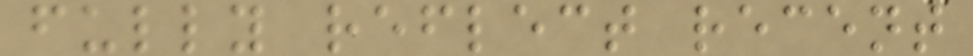fully reflect recent
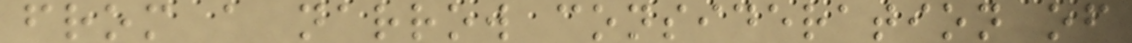from a narrow consideration of
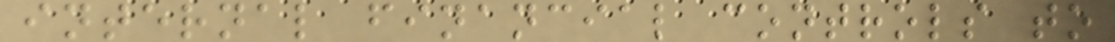internal financial controls to
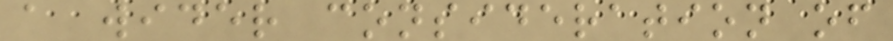a wider consideration of
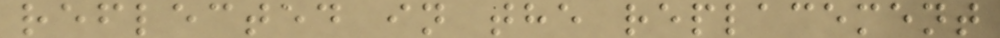reflected in the replacement
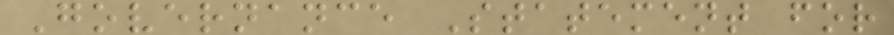Governance Statement for
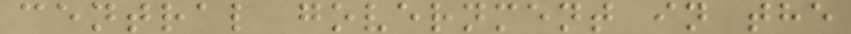central government in the
